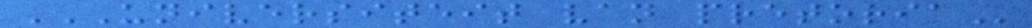UNIVERSITEIT VAN PRETORIA
